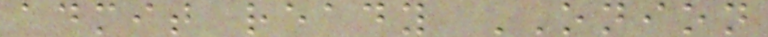admit ready ONION
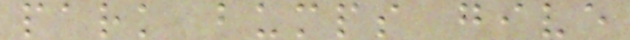park bumps give
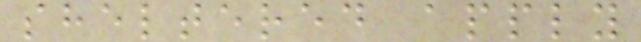sheltered apply
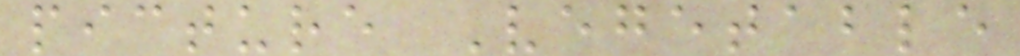picture Vegetable
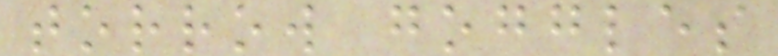torrow goggles
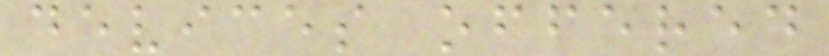devices offered
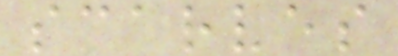scarves
